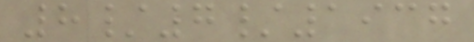8/7/1937
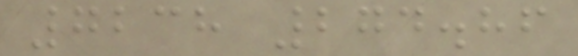7238 274.86
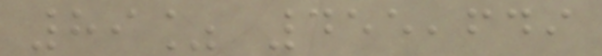89% 455,649
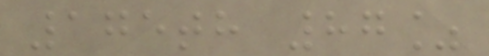175th 87%
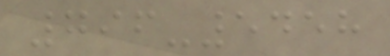796-5458
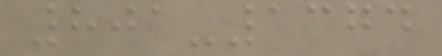801-1374
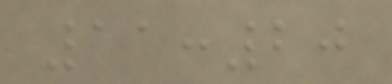11:20
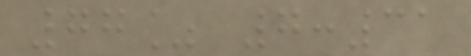77% 7:31
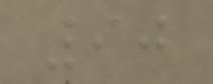90
